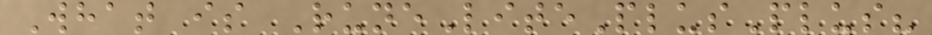What is RuneLitePlusPlus?
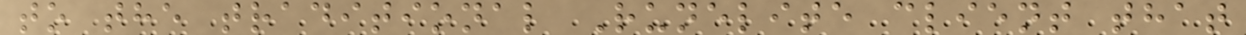to the traditional Runelite client that
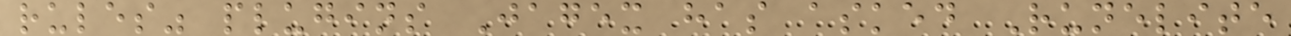rules" plugins Jagex has asked Runelite
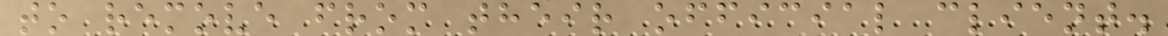to remove from their official client.
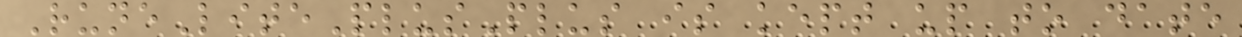RuneLitePlusPlus is kept up to date
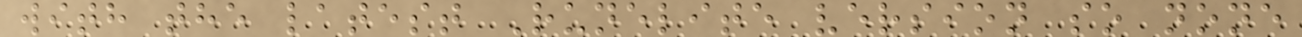with the latest Runelite version so none
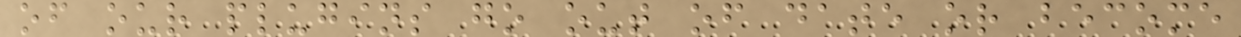of our plugins go out of date or become
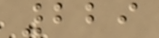229
